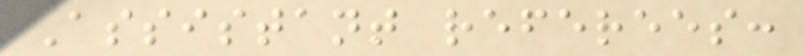Assistant referees:
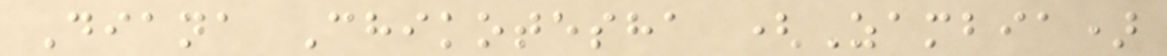Diana Chikotesha (Zambia)
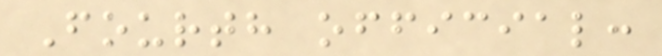Fourth official:
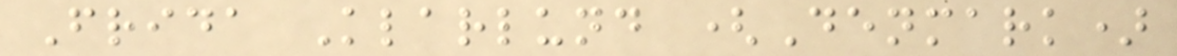Frida Klarlund (Denmark)
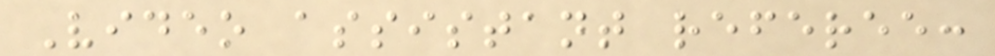Video assistant referee:
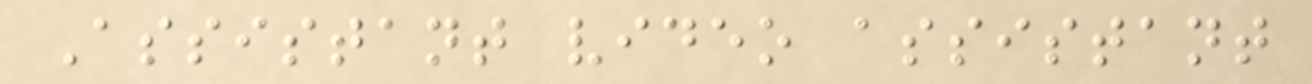Assistant video assistant
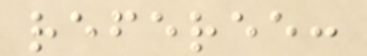referee:
